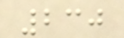230
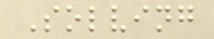Solving
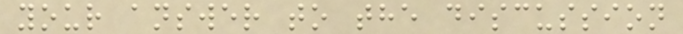your answer to the discussion
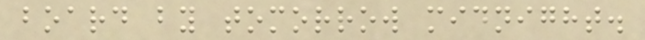board by tomorrow midnight.
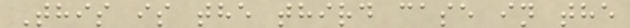This is the third case in the
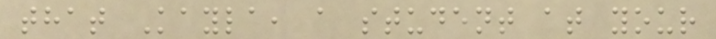that Kayla, a student at your
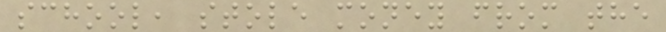school, stole money from the
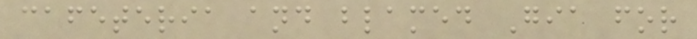cafeteria and blamed Gia for
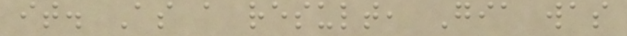it. As a result, Gia was
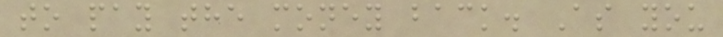to pay the money back. As you
